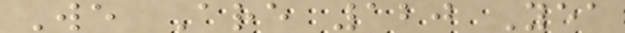We Are 120 Yea
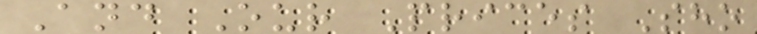And Our Prices Sho
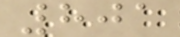801
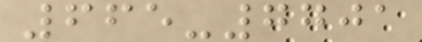665-7701
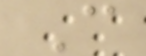C
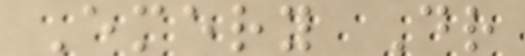Emery Dr
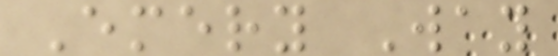Emery Way
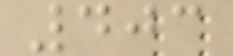403
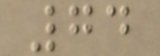74
